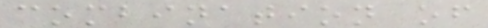combination of
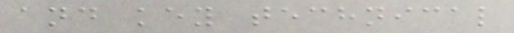and key technical
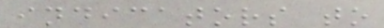indicators to
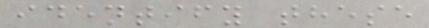identify these
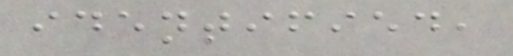identified,
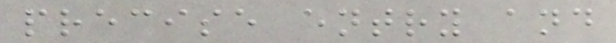precise entry and
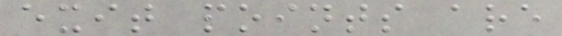exit points are
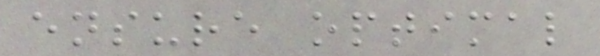ensure optimal
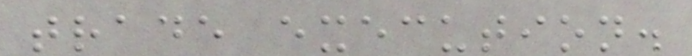trade execution.
